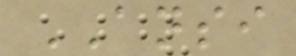ANSI
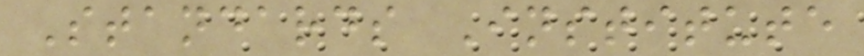Standards Institute
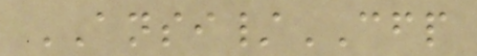ANSI/CFP
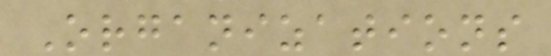Organizations
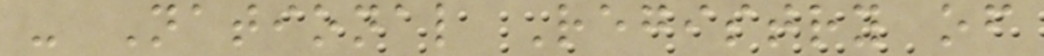- National Registry of
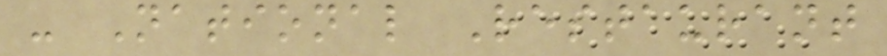- National Restaurant
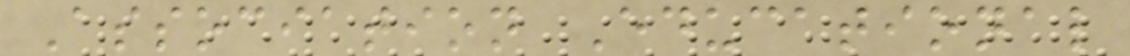Association Educational
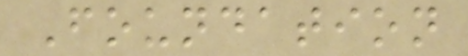Foundation
